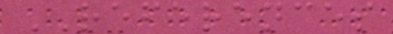REFERENCES
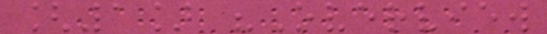[1] "Overview
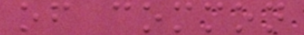of common
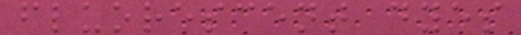fluorescent dyes
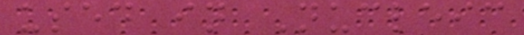used in Nucleic
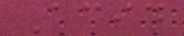Acid
